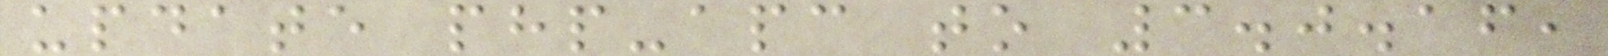update php-apc to 3.0.16,
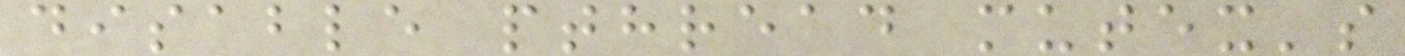disable pthread mutex's
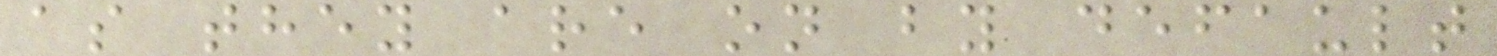as they are on by default
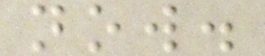now.
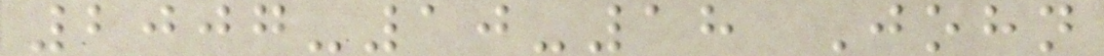2007-10-18 John
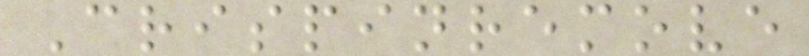Crispinremove
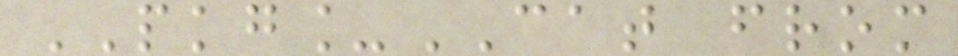PKG_CAT from
